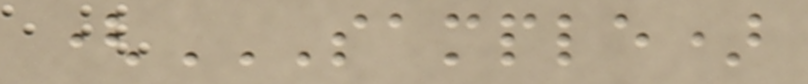(SAMPLE)
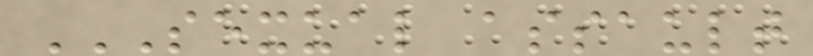SEXUAL ASSAULT
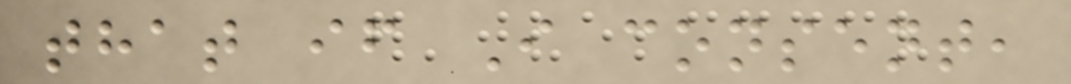that if I consent,
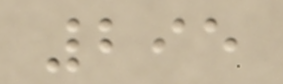295
